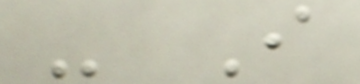- I
